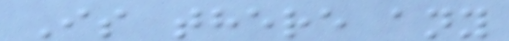Is there any
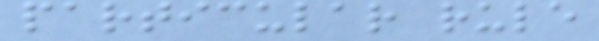particular rule
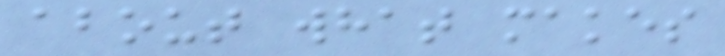about what makes
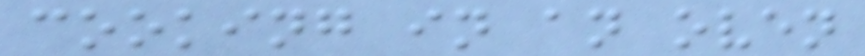cooking in an oven
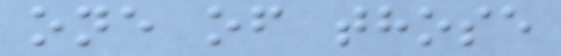one of those
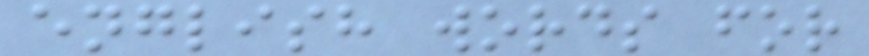english words for
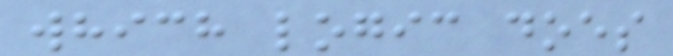which logic does
